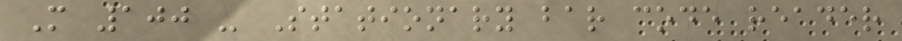M 100 - Stationary bar code reader
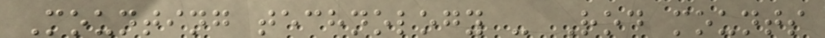Mounting technology - Rod mounts
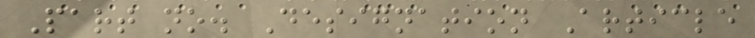Part no. Designation Article
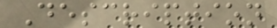Description
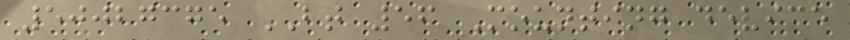50027375 BT 56 Mounting device
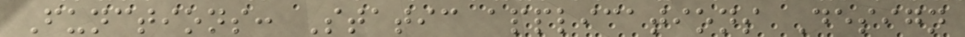Functions: Static applications Design
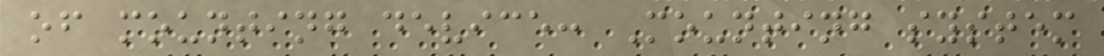of mounting device: Mounting system
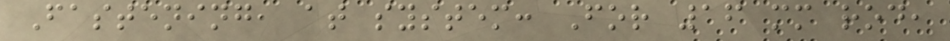Fastening, at system: For 16 mm rod,
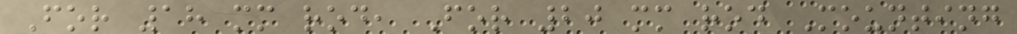For 18 mm rod, For 20 mm rod Mounting
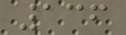136
